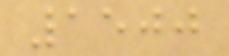1500
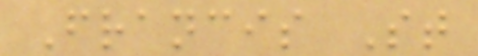Francis St
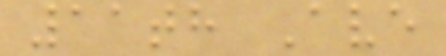11th Ave
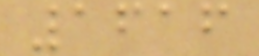1616
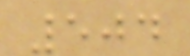504
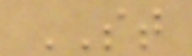ST
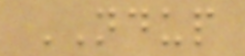NDUP
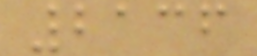2136
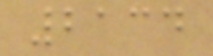2134
